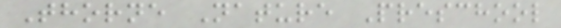Thorne Nature Preschool
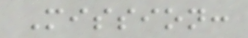Mission:
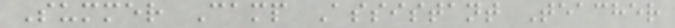Summer Camp Assistant Teacher
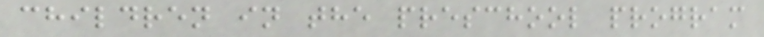children in the preschool program
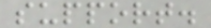support.
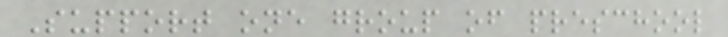Support one group of preschool
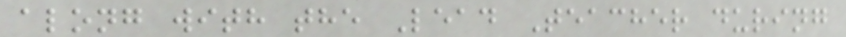along with the Lead Teacher during
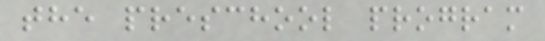the preschool program
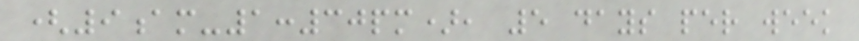(9am-1:30pm), 5 days per week
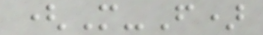(M-F)
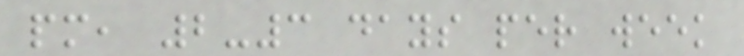pm, 2-3 days per week
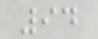94
